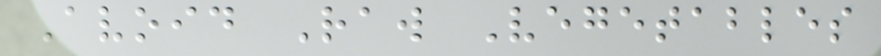Avoid Raw Vegetables
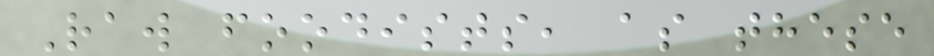Raw foodists, as these
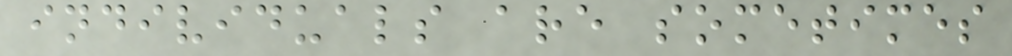individuals are sometimes
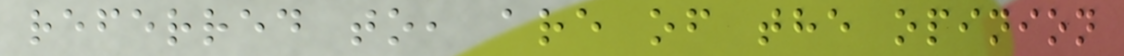referred to, are of the opinion
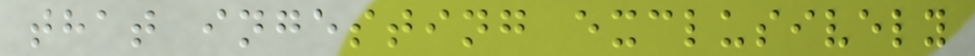that ingesting exclusively
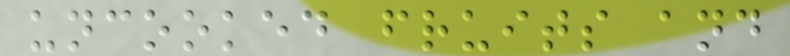uncooked fruits and
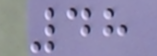48
